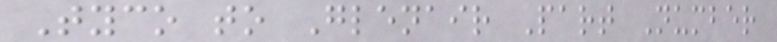Tyco to Glenair Part Number
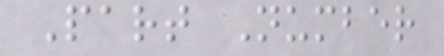Part Number
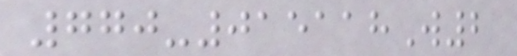770-015118W2
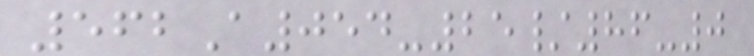562A054-25/86-0
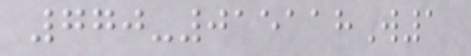770-015118W1
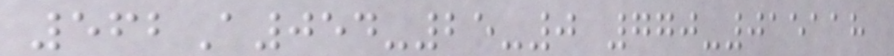562A054-25-0 770-015118
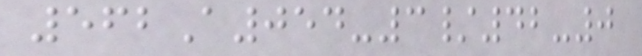562A054-3/42-0
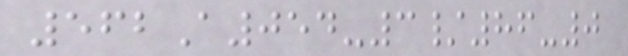562A054-3/86-0
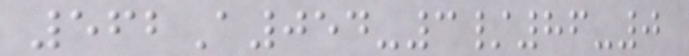562A054-3/86-0
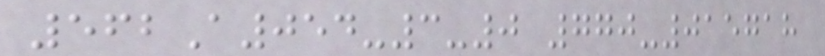562A054-3-0 770-015718
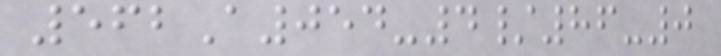562A054-4/86-0
